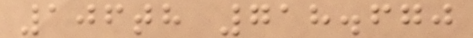106th 718.670
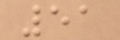51
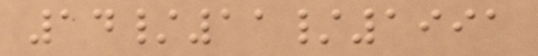14/11/1991
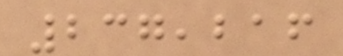237,216
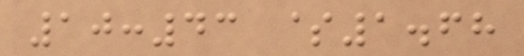10:43 $1.68
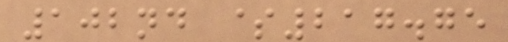102nd $217.75
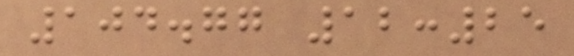104.77 12:25
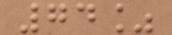74%
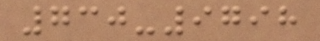730-9798
